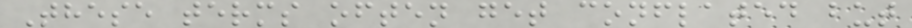These terms often get conflated but
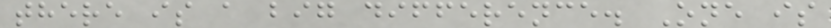there is a big difference. One is
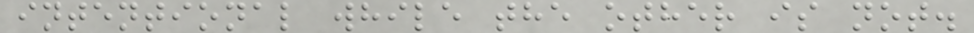intentional while the other is not.
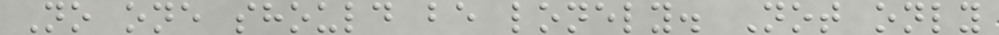No one should be lonely. Not only
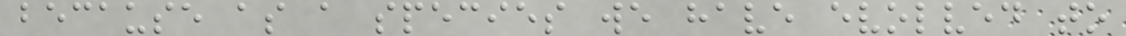because as a species we have evolved to
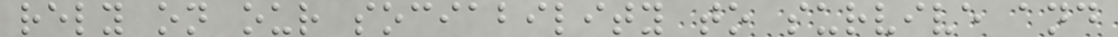rely on our sociability to survive and
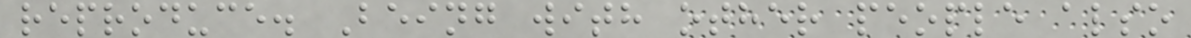reproduce. Being with other people also
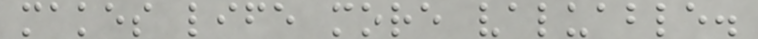makes life more valuable.
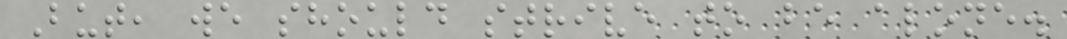But, we should strive to be alone.
